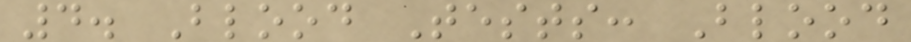4. Blood Tests: Blood
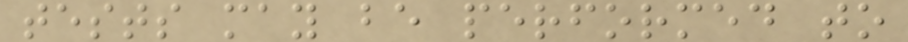tests may be performed to
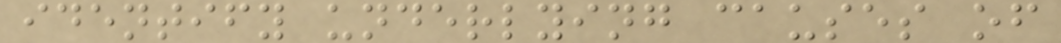identify underlying causes of
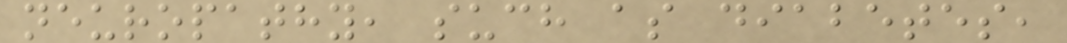neuropathy, such as diabetes,
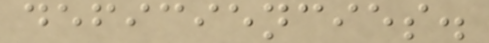deficiencies.
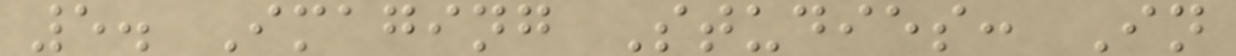5. Imaging Studies: In
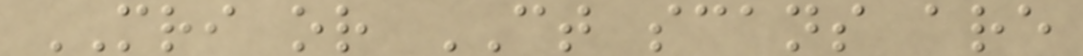MRI or CT scans are
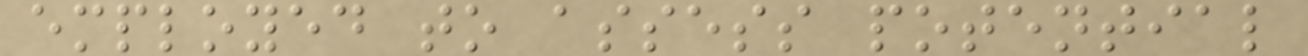employed to assess potential
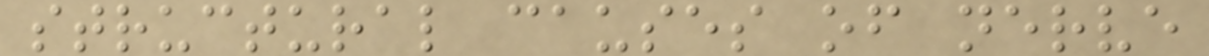structural causes of nerve
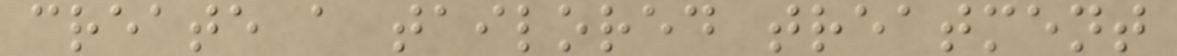create a tailored treatment
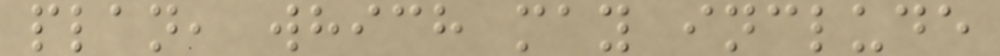plan, which may include
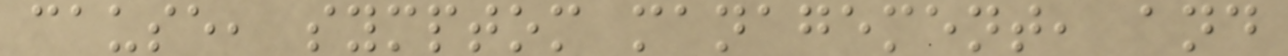cause, symptom management, and
